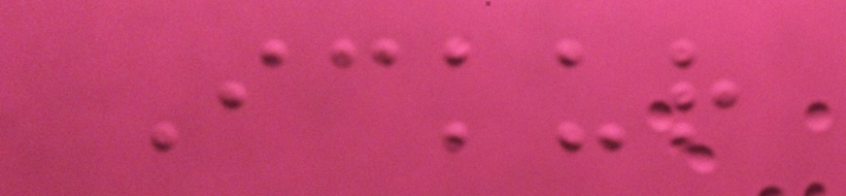Ickur
